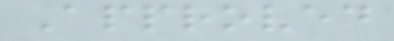Approved
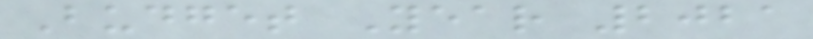Budget Year 2021
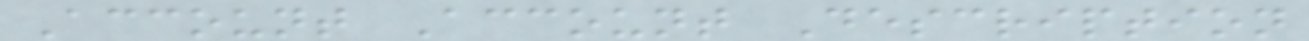Account Account Description
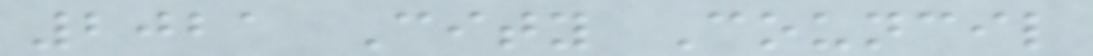2021 City Council
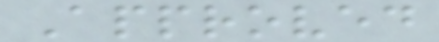Approved
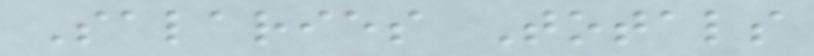Salaries Totals
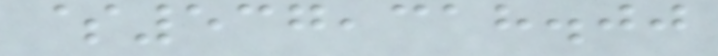$537,318.00
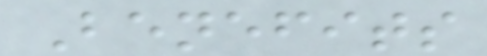Benefits
